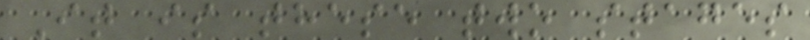It is these two stages
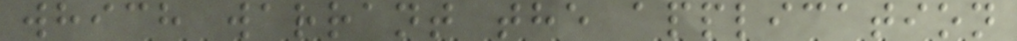which warrant the application
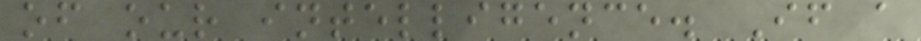of our intelligence. If a
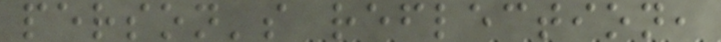person's reflection,
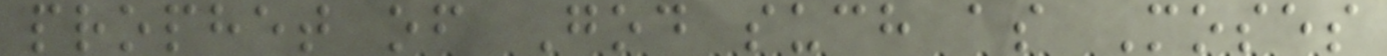prophet of God such as Moses
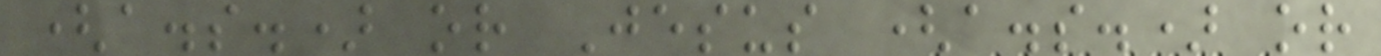(a.s.) or Jesus (a.s.) or
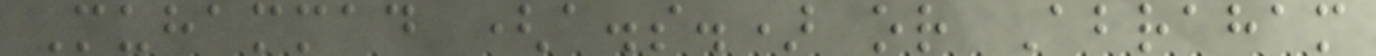Muhammad (a.s.) or Abraham
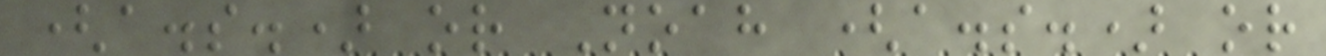(a.s.) or Noah (a.s.) or
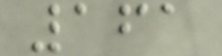161
